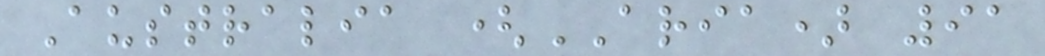Australia (ARIA) 91
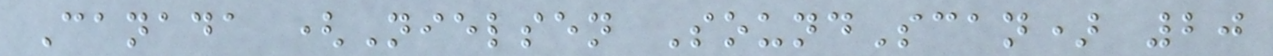Canada (Nielsen SoundScan) 20
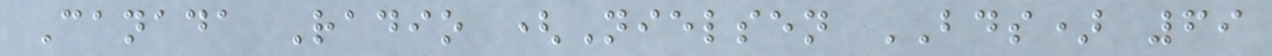Canada Radio (Nielsen BDS) 69
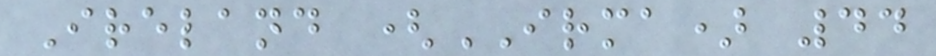Ireland (IRMA) 44
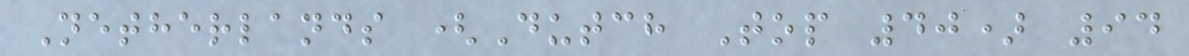Netherlands (Dutch Top 40) 94
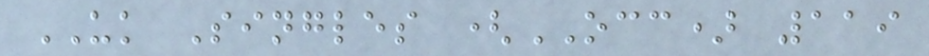UK Singles (OCC) 119
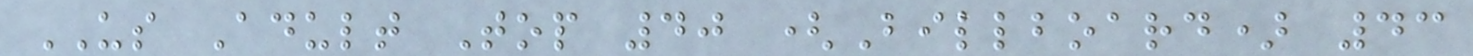US Adult Top 40 (Billboard) 43
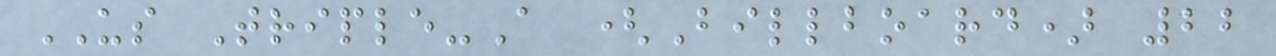US Triple-A (Billboard) 22
